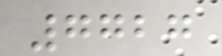7727
